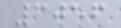3056
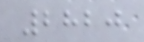2820
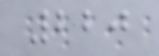220
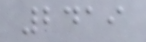2419
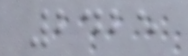2425
